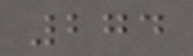274
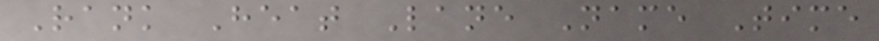Rank Heat Lane Name Time
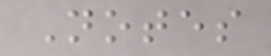Notes
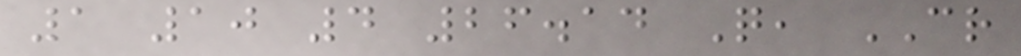1 10 4 26.14 Q, CR
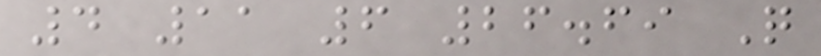4 11 6 26.69 Q
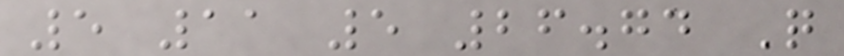5 11 5 26.74 Q
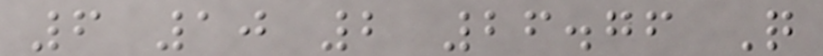6 10 2 26.76 Q
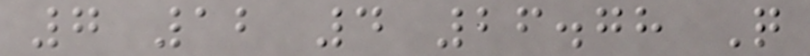7 12 4 26.78 Q
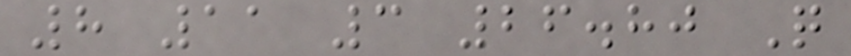8 11 3 26.80 Q
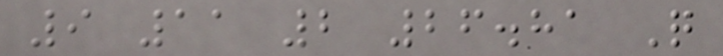9 11 2 26.81 Q
